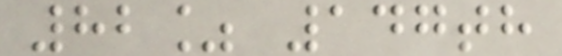82% 147th
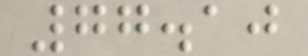77.10
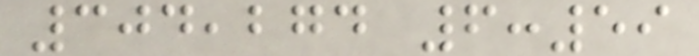304,274 6:59
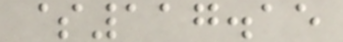$117.15
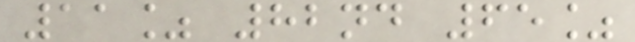11% 82nd 65%
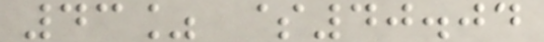43% $40.04
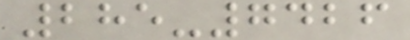285-7426
